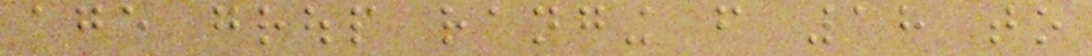age group ranging from 18 to
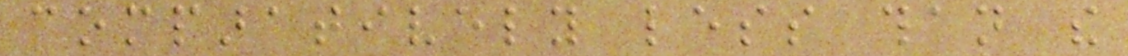comparatively less than the
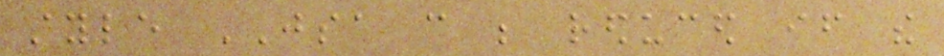style JSA can be reduced if the
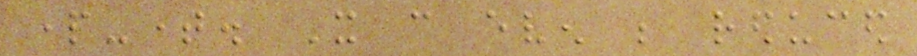part-time. It can even be reduced
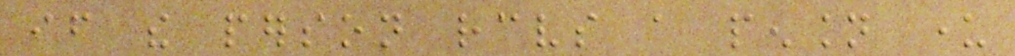if the person receives a pension under
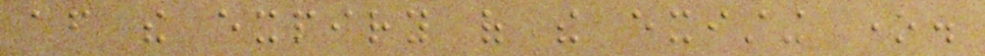after the expiry of the existing one.
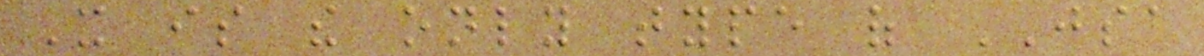It is the only type of JSA
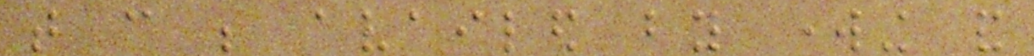that can be availed by working and
